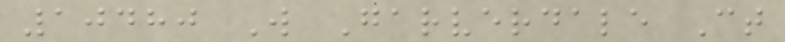10480 W Garverdale Ct
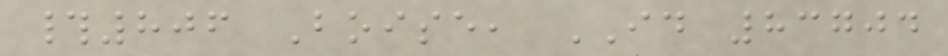#806 Boise, ID 83704
